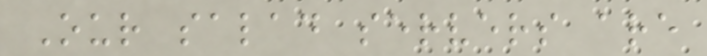Our salad servers are
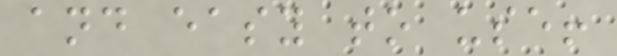and easy to use!
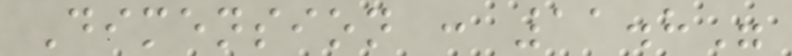Dimension : 11.8"
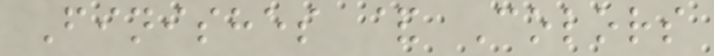Finishes & Colors
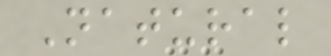Natural
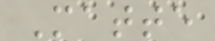Matte
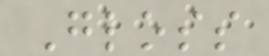Gloss
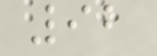92
